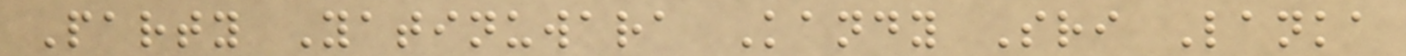Party Yatinuwara Kandy Sri Lanka
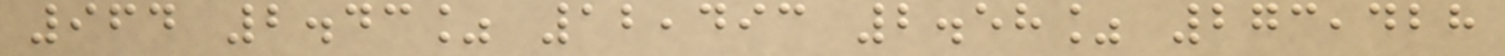964 2.43% 12,493 2.58% 273,428
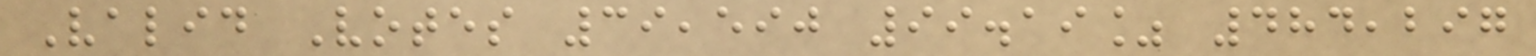Valid Votes 39,590 99.19% 484,297
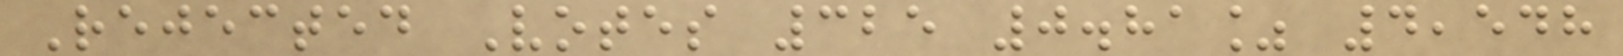Rejected Votes 325 0.81% 4,548
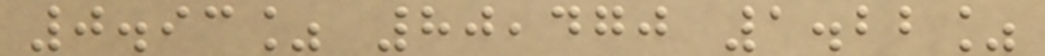0.93% 80,470 1.22%
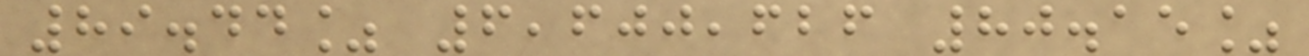89.44% 6,600,626 80.15%
